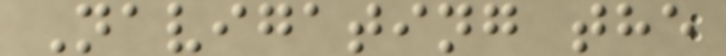Navigating the
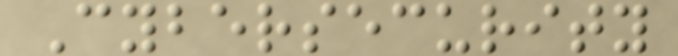Cybersecurity
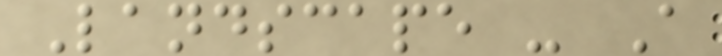Landscape - A
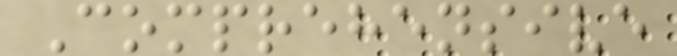Comprehensive
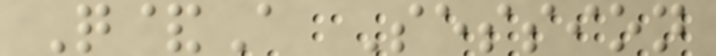Q&A Session
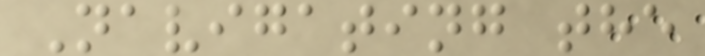Navigating the
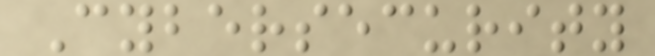Cybersecurity
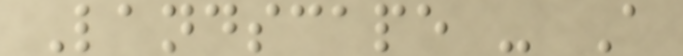Landscape - A
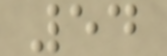54
